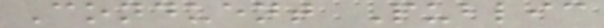Conduent Public
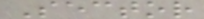Sector
